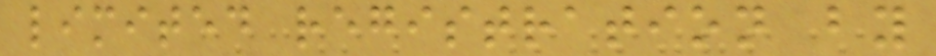limited registration by
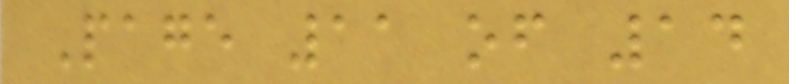Page 11 of 14
